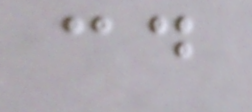cd
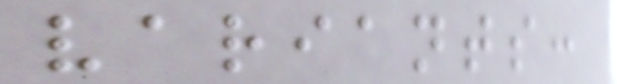variants:
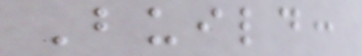Build:
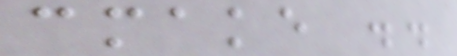cmake ..
